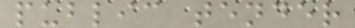public tender
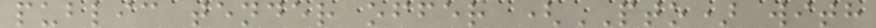public tender offer (PTO) with
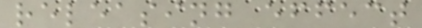releasing effect
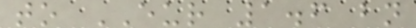to EUR 1.6 bn
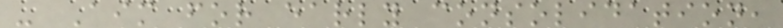- Aim for early consolidation,
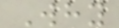Why
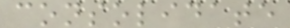consolidate
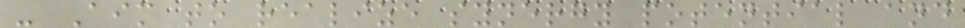- Aim to realize synergy potential and
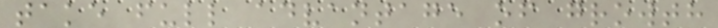take full advantage of growth
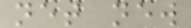net new
